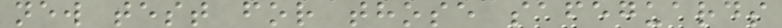new test for those safeguards
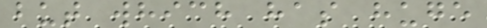but which has huge
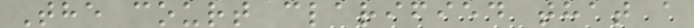The court clarified that a
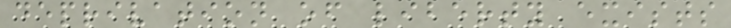deprivation of liberty exists
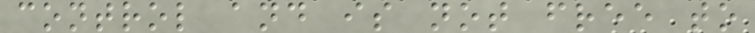control and is not free to
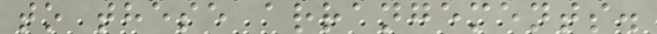to these arrangements.
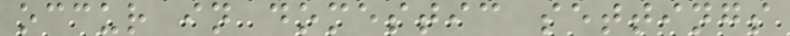occur in domestic settings
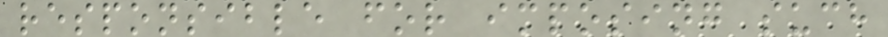responsible for imposing such
